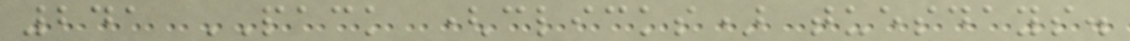241 PACK (clicks) tuesdays.
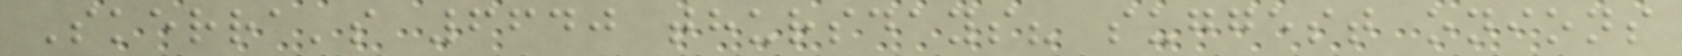Skerra's 6640 thursdays? suggest onions
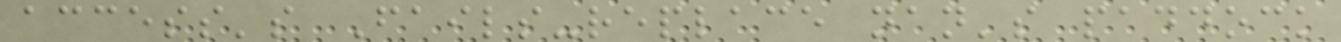access's Fails-replace nan's paddock
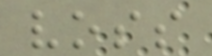voss
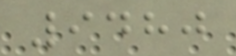9480
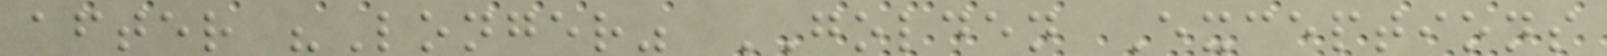after "Longer" GOLDEN Exceptions
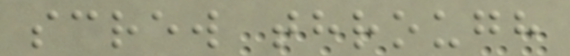screw through
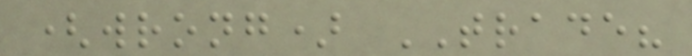(wrong) TRADE?
